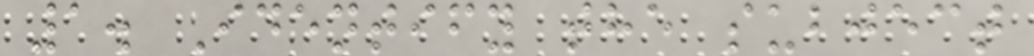1. Identify the subject
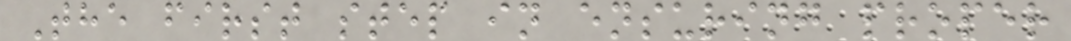The first step in ensuring proper
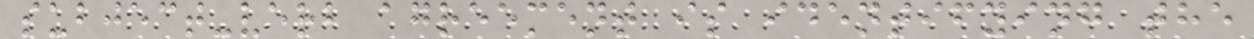subject-verb agreement is identifying the
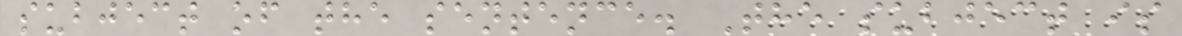subject of the sentence. The subject is
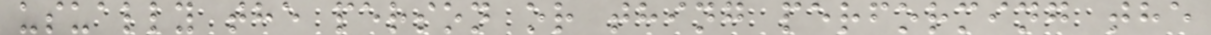usually the person or thing performing the
